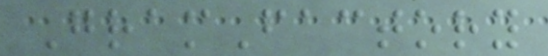GramFactory
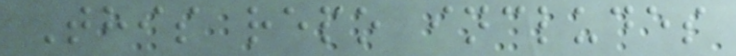This repo includes
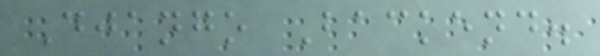Django Backend.
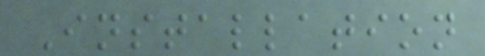Installation
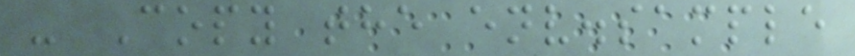- Copy the env.sample
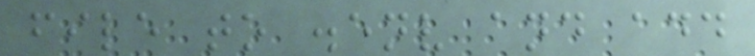file to .env and add
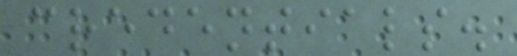credentials.
